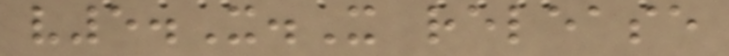v5.X.X release
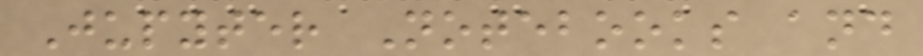Jupyter Notebooks and
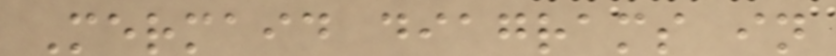Mermaid diagrams in
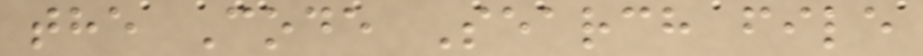the Code Search file
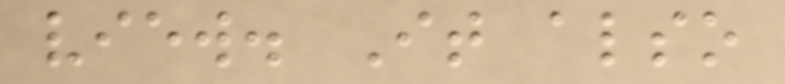view. It also
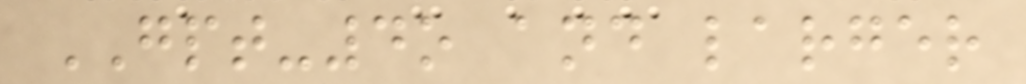GPT-4o and larger
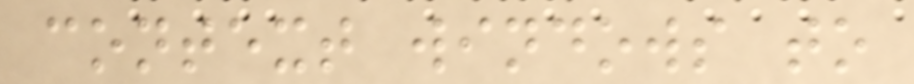context windows to
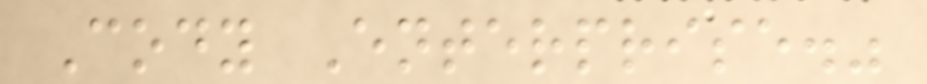Cody Enterprise."
